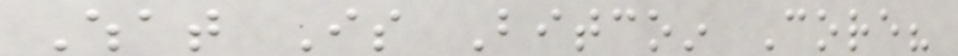What Is Bitcoin Core?
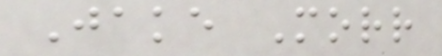Jake Morr
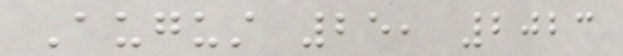August 25, 2023
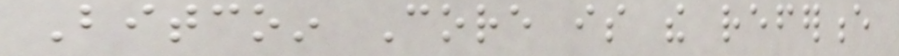Bitcoin Core is the reference
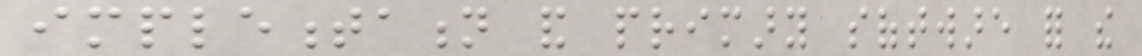implementation and primary software for the
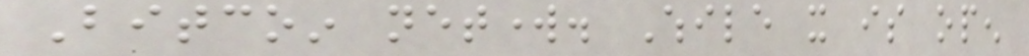Bitcoin network. While it is open
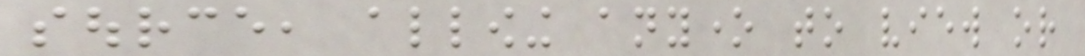source, allowing anyone to view or
